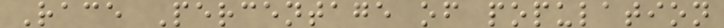Race Percentage of population
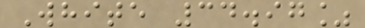White 34.97%
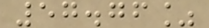57.76%
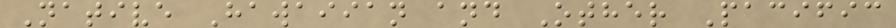Native Hawaiian and Other Pacific
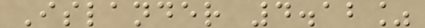Islander 4.12%
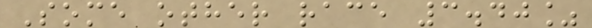Some other race 3.40%
